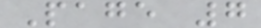Page 7
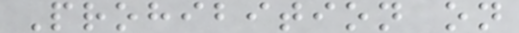Prohibition on
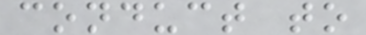conduct to
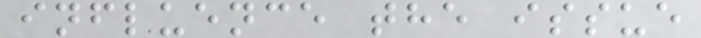influence the issue
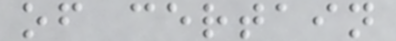of certain
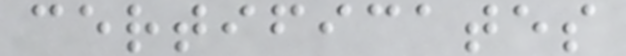certificates
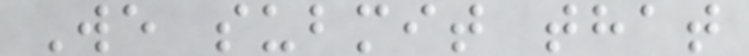We submit that
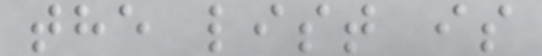the list is
